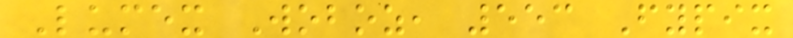Lumex Woboz, 553 Fypix
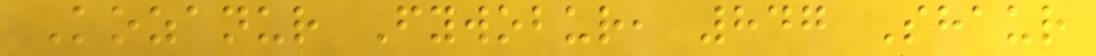Kozanur Fywobur, 847 Shaur
